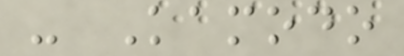- Kamodo
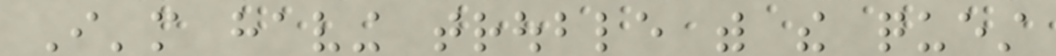I'm having trouble with the quest
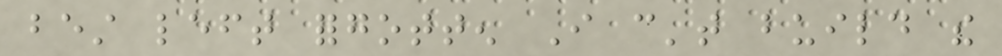best left forgotten I can't build the
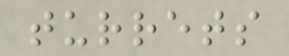turrets
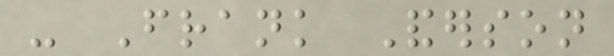- Frank Anderson
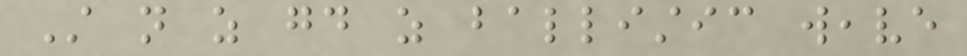Still not as good as ballistic weave
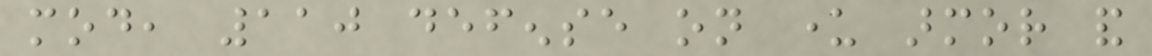mod, 110 defense on under armor and
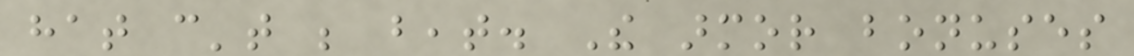hat can't be beat. The armor bonuses
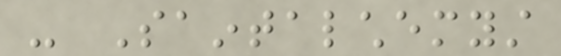- Saintalchemyst
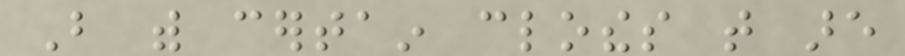But with certain clothes that are
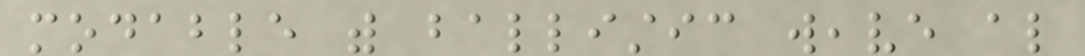modable with ballistic weave also
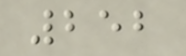252
